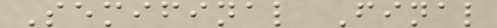Semifinal Final
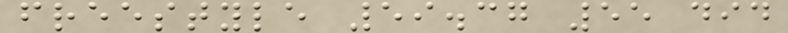freestyle 59.37 55 did
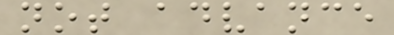not advance
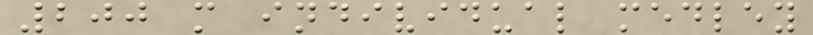200 m individual medley
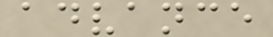advance
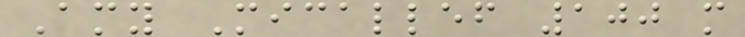Amy Micallef 100 m
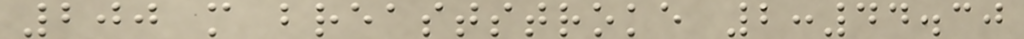200 m breaststroke 2:44.30
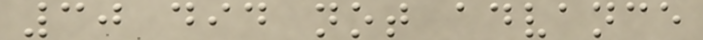30 did not advance
